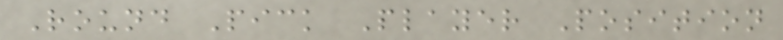Round Pick Player Position
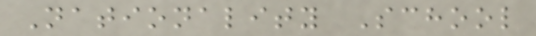Nationality School
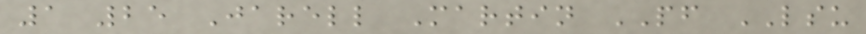1 25 Jarell Martin PF LSU
